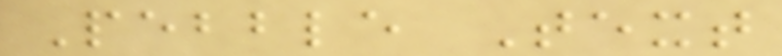Pebble Text
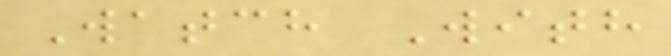Watch With
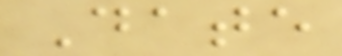Date
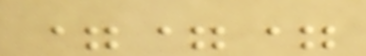===
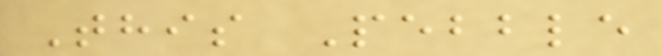This Pebble
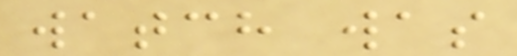watch was
